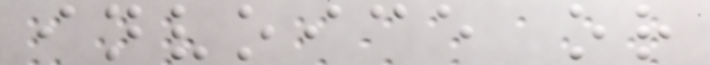invoice or
